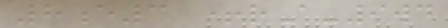8e3 +rA-9wd
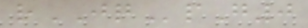rJQpG0
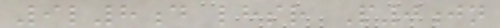9l8d lhsr P0jn
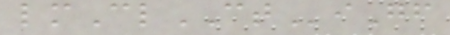lmClCTiGf
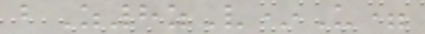bZ8zV*U=
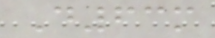D63m
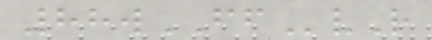88wFFvR
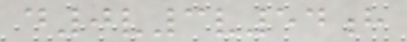d0v3v54h
